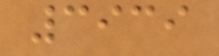3939
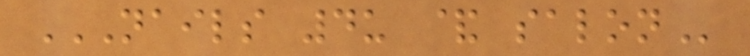NAILS 4U & SALON
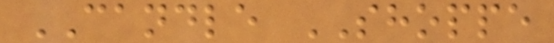CANDLE SHOPPE
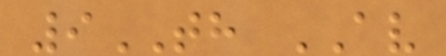9TH AV
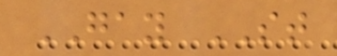GAY ST
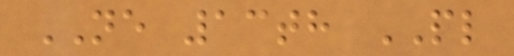NE 13th PL
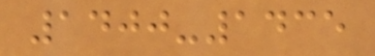1400-1435
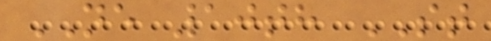NE 10th ST
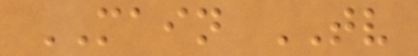MAIN TV
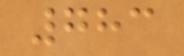783
